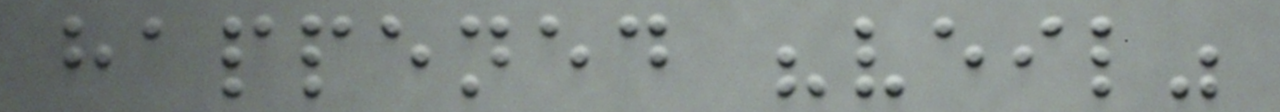happened "veil"
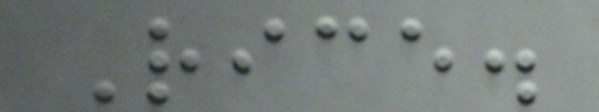Rice.
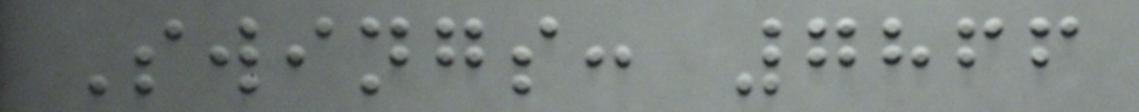Swings: 7866
